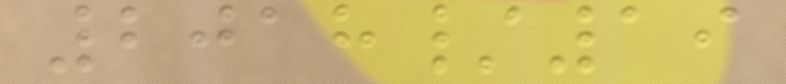2018/19
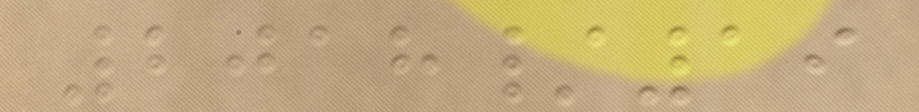2018/19
